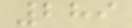289
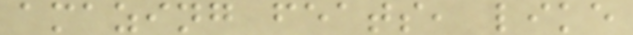amazing feats, like
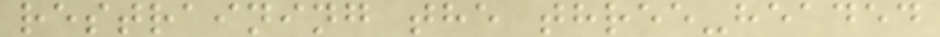restraining the three-headed
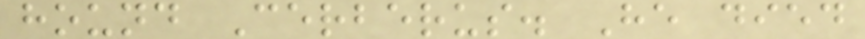hound Cerberus. He died
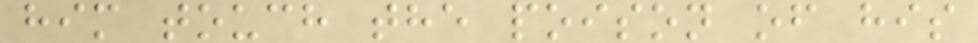him touch the poison of his
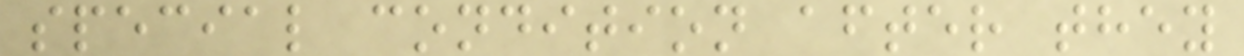special condition after they
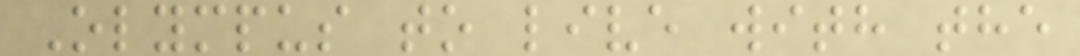Olympus to live with the
